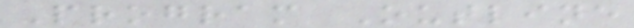Program Outline
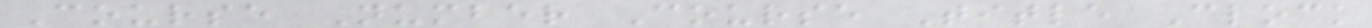Course Number Course Title Clock
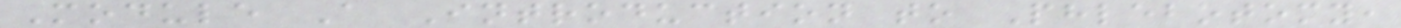Module A Introduction to Phlebotomy,
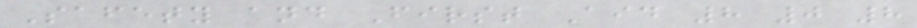Safety and First Aid 8 0 8
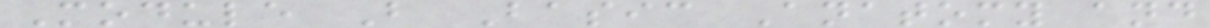Module B Basic Anatomy and
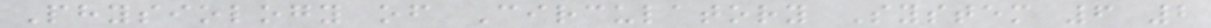Physiology of Circulatory System 6 2
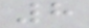8
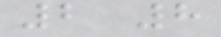2 8
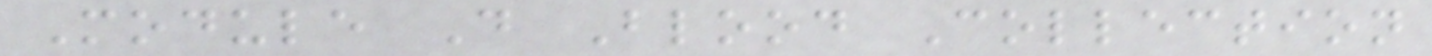Module D Blood Collection
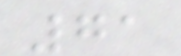71
